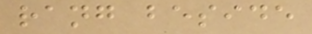rang beside
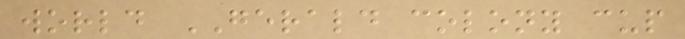world GERALD colony cup
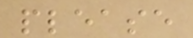please
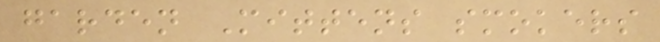garden Mittens smokers
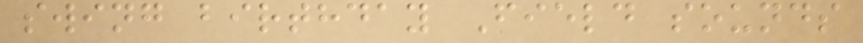swing birthday Field sounds
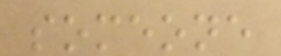someone
